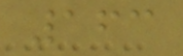163
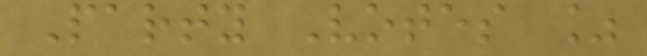Party Votes %
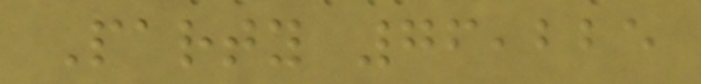Party 76,225
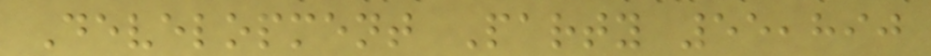Development Party 55,890
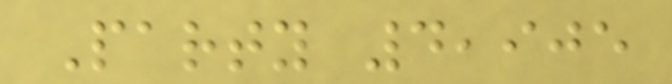Party 4,905
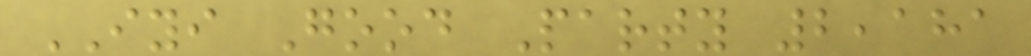IYI Good Party 2,181
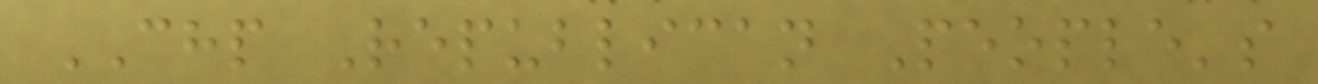CHP Republican People's
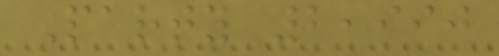Party 2,990
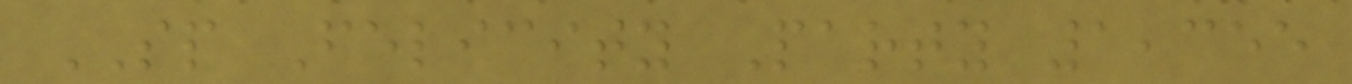SP Felicity Party 1,355
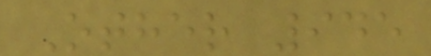Other 945
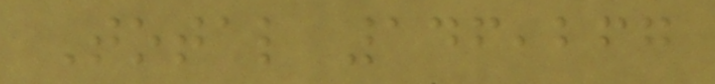Total 146,267
